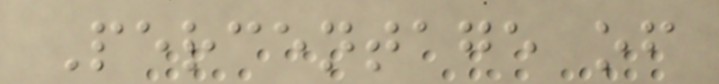Percentage of
